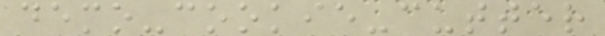demo-cookie-cutter
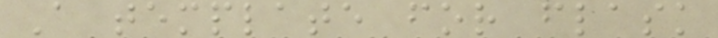A template for flask
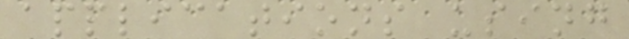applications using
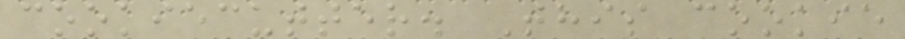cookiecutter. This cookie
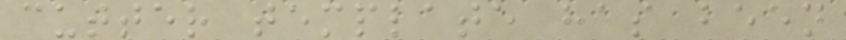cutter template has been
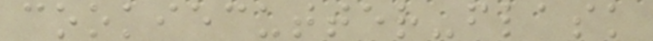cookiecutter-flask
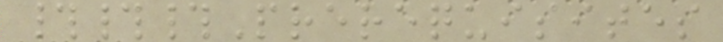###Prerequisites
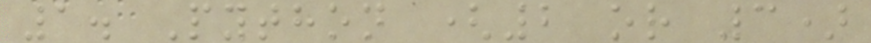1. Python (2 or 3)
